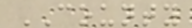COUNTY
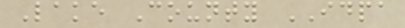Lake County IDPA
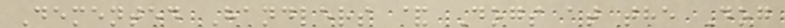Demented Handlers & Dogs at the Dog
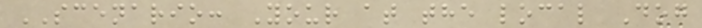SCENARIO: Your at the local Dog
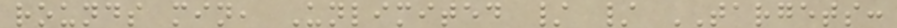rounds min, Unlimited / / TARGETS:
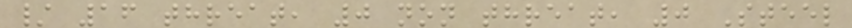/ 16 threat, 0 non threat, 0 Steel
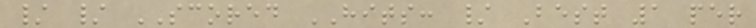/ / SCORED HITS: / Best 1 per
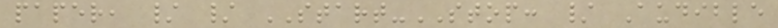paper, / / START-STOP: / Audible
